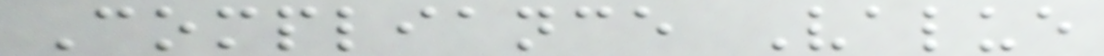Compliance Value
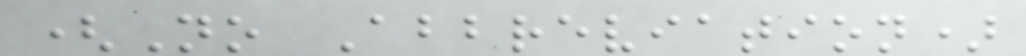(No Abbreviation)
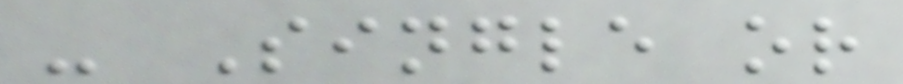- Single or
